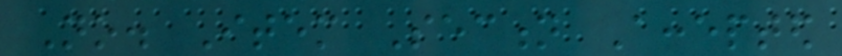No. Item Section Accepted
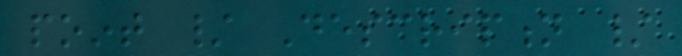point / Description /
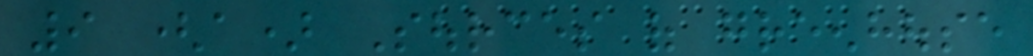9 (a) Sources of greenhouse
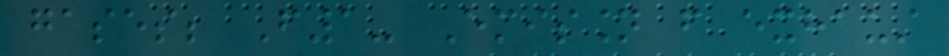gases; F1- Emission from exhaust
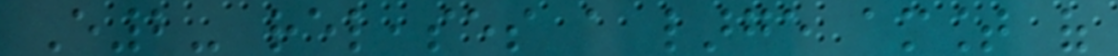E2- releases a large amount of
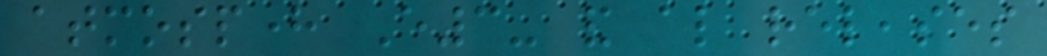atmosphere E3- and also releases
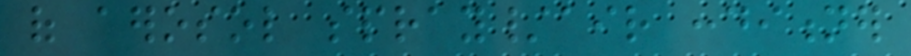of aerosol spray/air conditioner
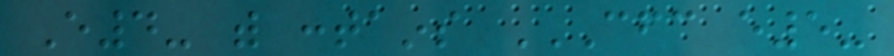E4- with contains CFC E5-
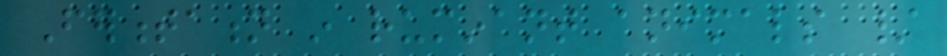Fermentation in ruminant animals /
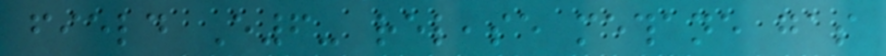field E6- release methane gas
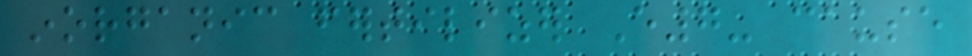inorganic fertilizer E7- cause
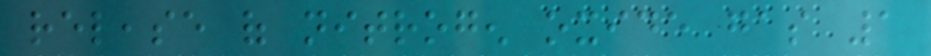release of nitrogen oxide gas 1
